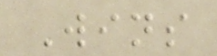Wins
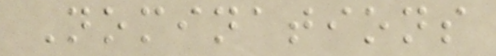Nominations
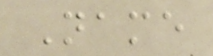Name
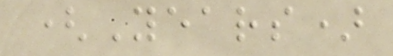(Years)
